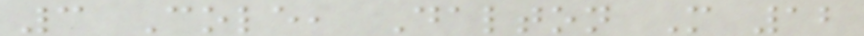3 Cole, Dalton M 12
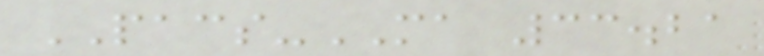PACS-MA 33.21
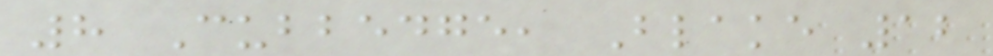8 Cubbedge, Blake 12
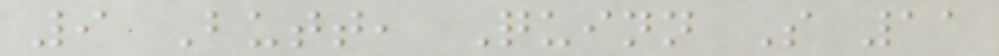9 Butt, Quinn S 11
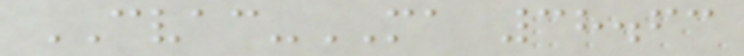CVAC-MA 38.63
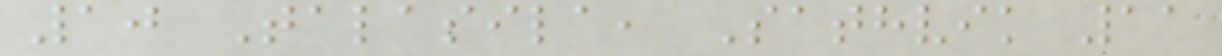10 Talasila, Sathvik 11
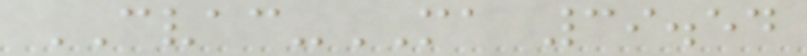CVAC-MA 39.54
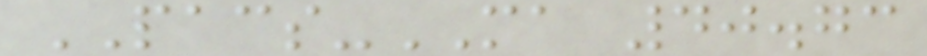PACS-MA 40.73
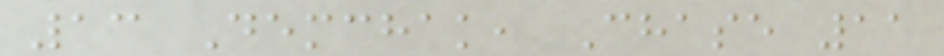13 Demchak, Chase 11
